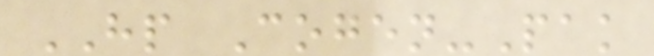HP Cogen-Pak
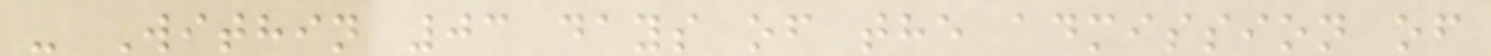- Within 03 days of the admission of
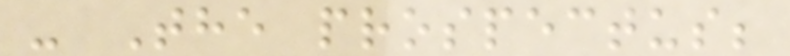- The prospectus;
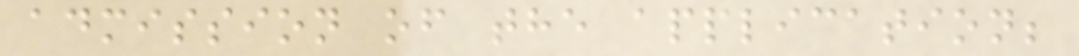admission of the application;
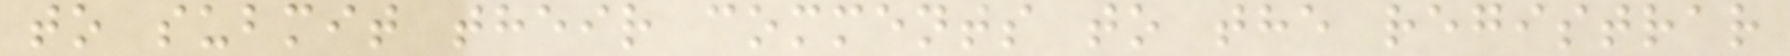to submit their comments to the registrar
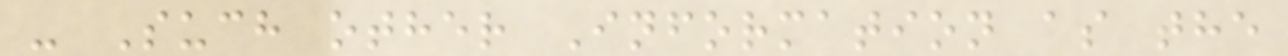- Such other Information as the
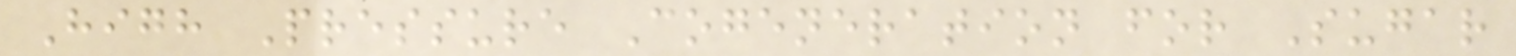High Pressure Cogeneration for Sugar
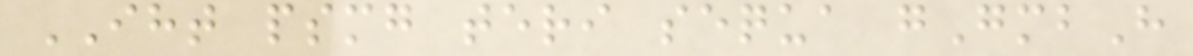IHT psmg teri sequa gGmbH
